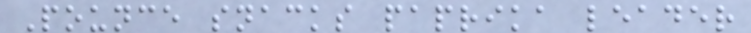Pounce snacks paprika leader
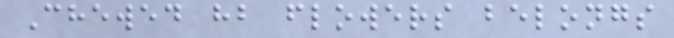Chewed hb flowers belongs
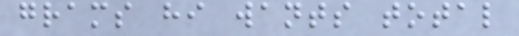grams hi wants total
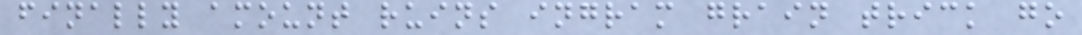finally amount ruins ingram grain trick go
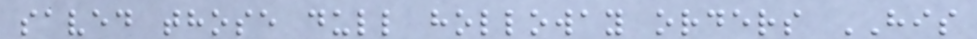saved those dull holloway orders HIS
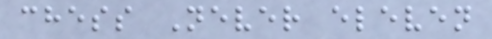chess Never eleven
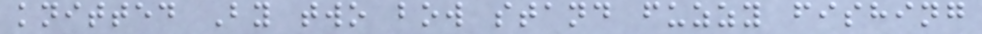knitted By two bow stand fuzzy fishing
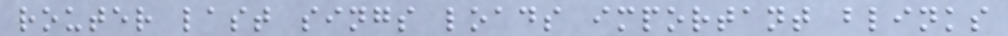router last sings loads important blinks
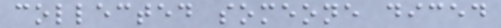collected someone diced
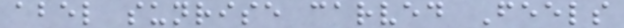abel sunrise carved Feels
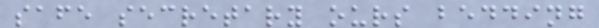safe secretary ours bedding
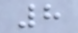8
